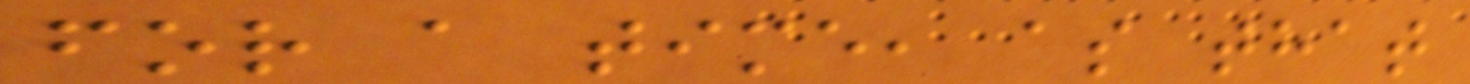for a time, as that
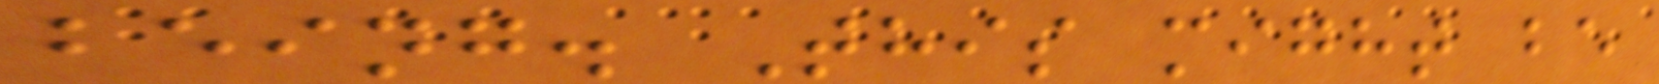being. This might be
